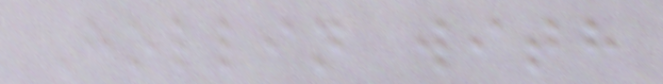Hollin with
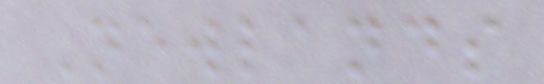Newlands
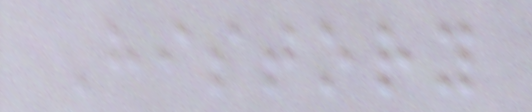History
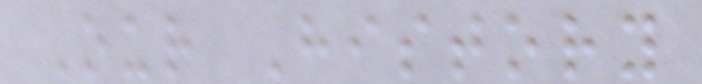Our History
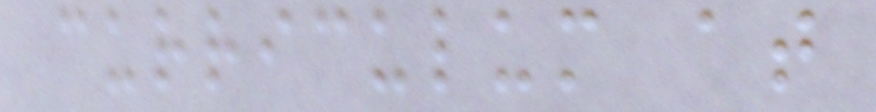curriculum at
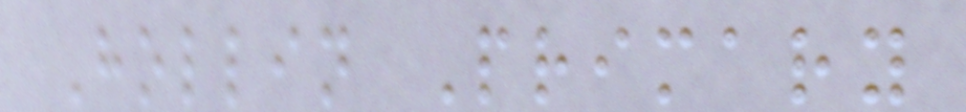Hollin Primary
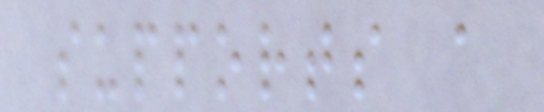supports a
